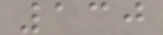130
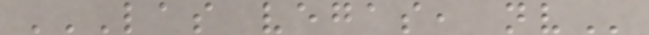LAS VEGAS, NV
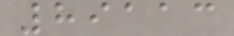89113
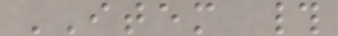ITEM #
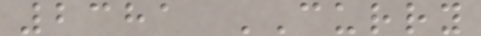2381 CURRY
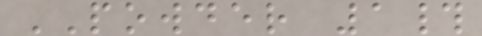POWDER 1#
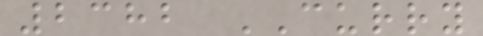2382 CURRY
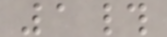1#
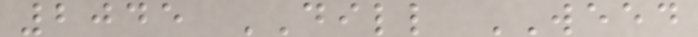2045 DILL WEED
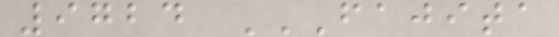9724 FAJITA
